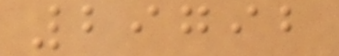29792
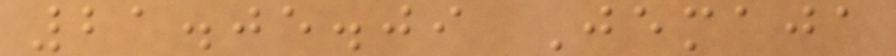21.05.09 Jemaja
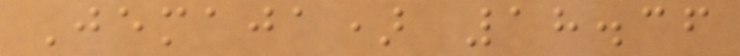Jemaja) 18.36
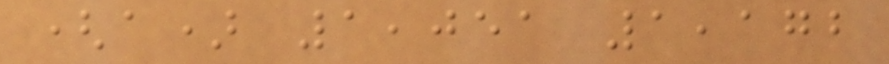(a) 1,051 1,172
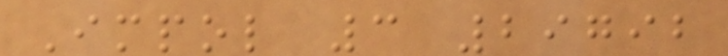Impol 3 29792
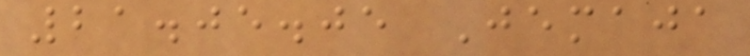21.05.05 Jemaja
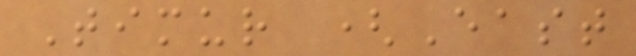Timur (East
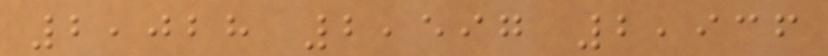2,028 2,597 2,936
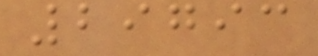29793
